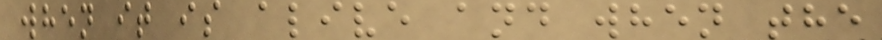when it is alive and when the
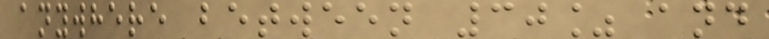anywhere between 30% and
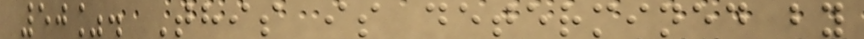50%. This is determined by
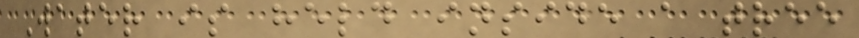Water is held inside a tree
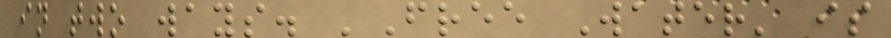in two ways. 'Free Water' is
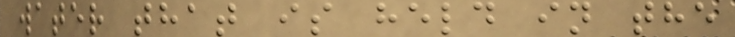water that is held in the
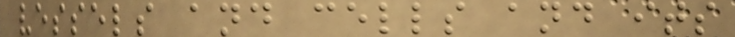vessels and cells and its
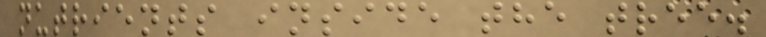nutrients inside the tree.
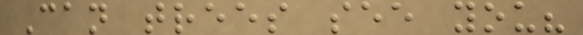Can trees see you?
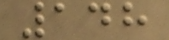148
